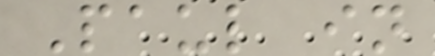Paul in
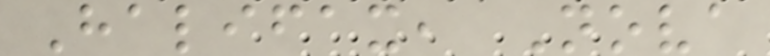Halifax, Nova
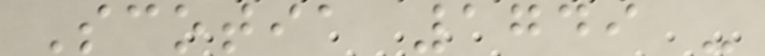Scotia 1749 -
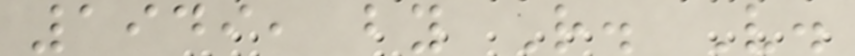1949, by R. V.
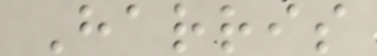Harris
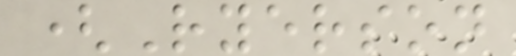(Ryerson
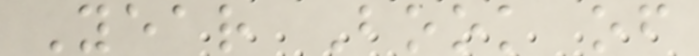Year Book of
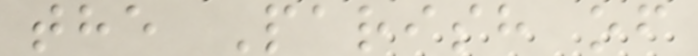the Parish of
